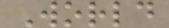World
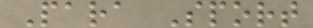Para Sport
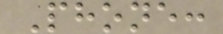Phone:
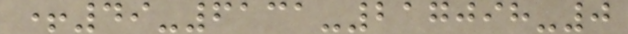+49-6131-217098-0
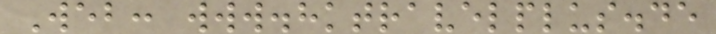Web: www.hktravelplus.de
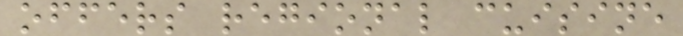offers regional cuisine
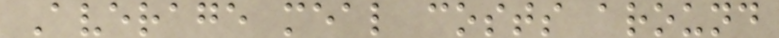Average meal costs around
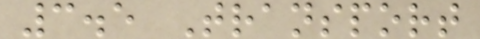3.5 Transport
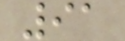91
